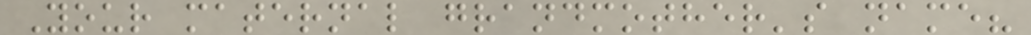Your maternal grandmother's name?
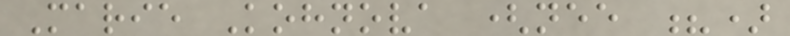Marie Kohnova (nee ?)
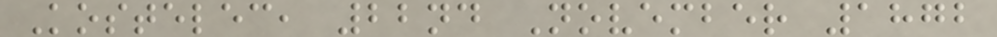Kostelec, 22nd November 1872
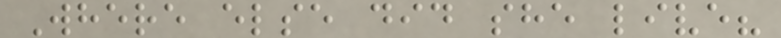Where else did she live?
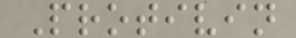Protivin
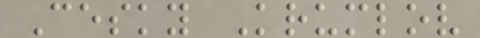Cesky Krumlov
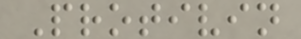Protivin
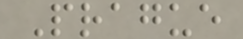Prague
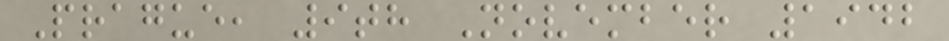Prague, 9th November 1942
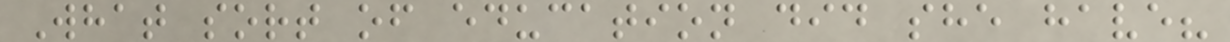What sort of education did she have?
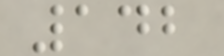142
